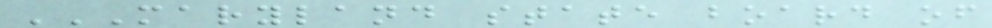MARYLAND STATE BOARD OF
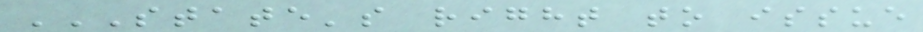STATE'S RIGHT TO ISSUE
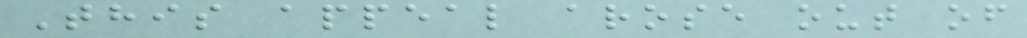This appeal arose out of
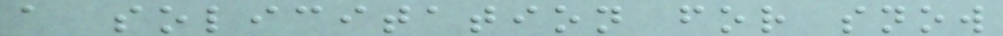a solicitation for snow
